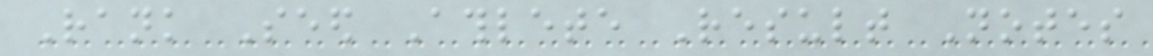Rank Seed Athlete Result Notes
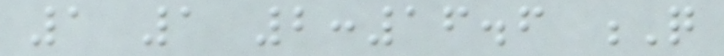1 1 2:16.6 Q
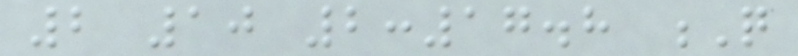2 10 2:17.8 Q
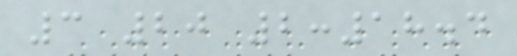3 20 2:18.4
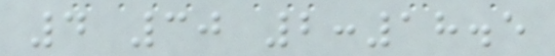4 30 2:18.5
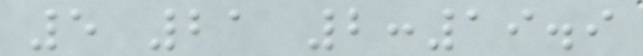5 21 2:19.9
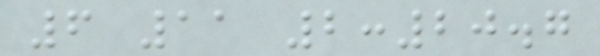6 11 2:20.7
